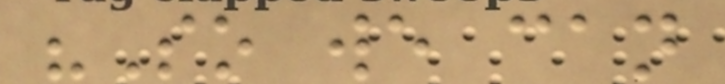"So we can
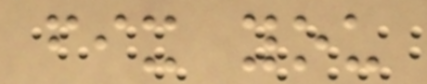fix you
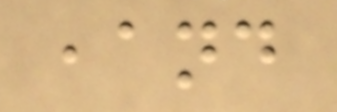,and
